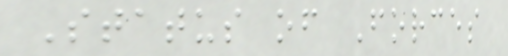Status of Forces
